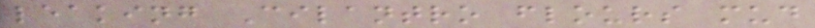leaking Cilantro flours mud
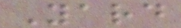Yard
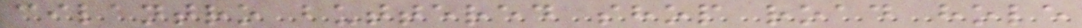cilantro buttered shop road hole
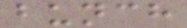bunch
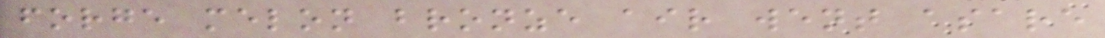forge melon bronze air went asare
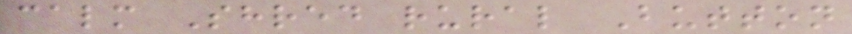calm Shred rural Button
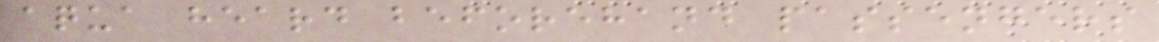aqua heard beforehand passengers
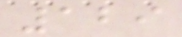129
